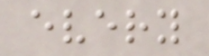every
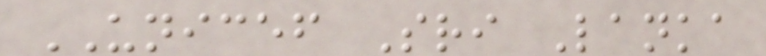UNICEF Sri Lanka
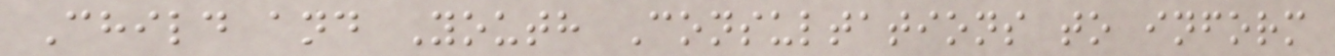Child and Youth Consultations to inform
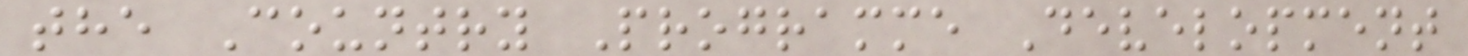the Country Programme Development
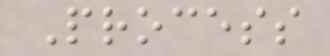Process
